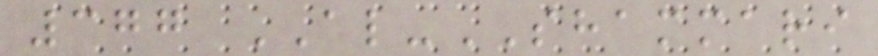377 AL-SHAMMARI
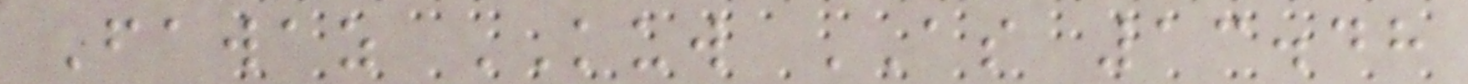Fawaz KUW AS 13.48
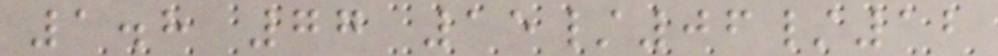1.8 77 15/06/12
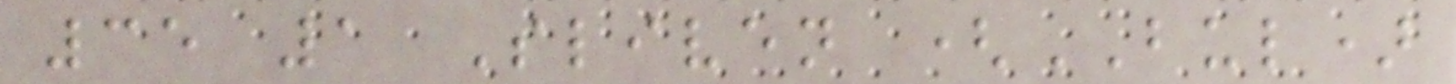35 1 Sliven (BUL)
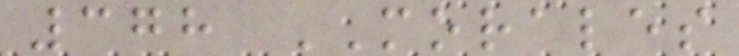378 MORALES
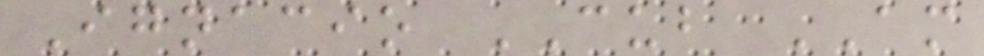Ignacio CUB AM
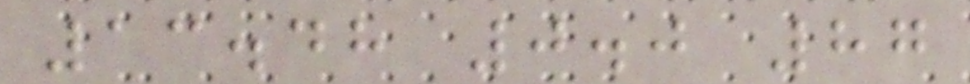13.48 0.0 87
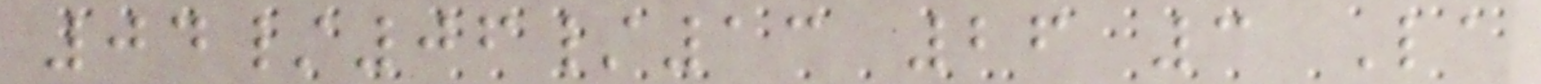04/06/13 26 3 La
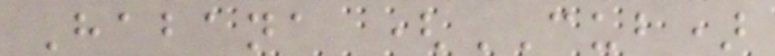Habana (CUB)
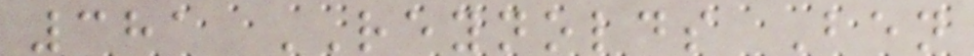381 REYNOLDS Ben
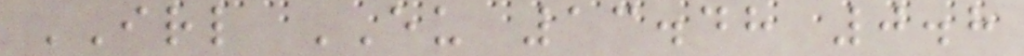IRL EU 13.48 0.8
